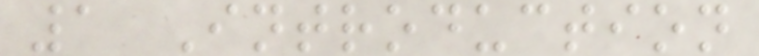1 Introduction
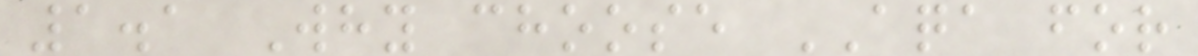1.1 Why choose AQA for
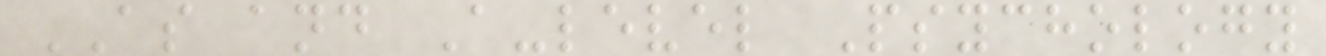AS and A-level Psychology
